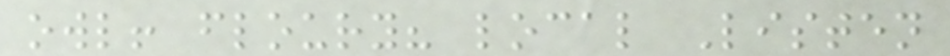owl! floury? local Listen
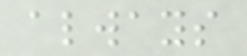always
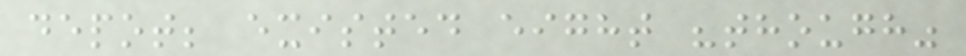depot; existed eight "though"
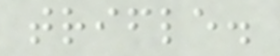trifle.
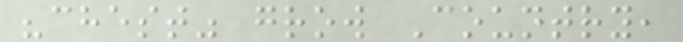"chest" grow Country,
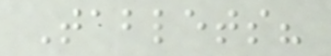Tablets?
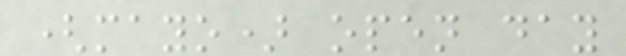(mayo) open day
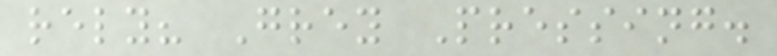rely? Grey Pressing.
